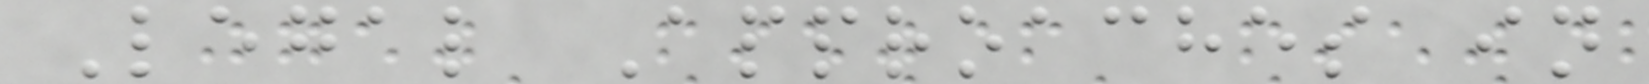Legal Approaches in
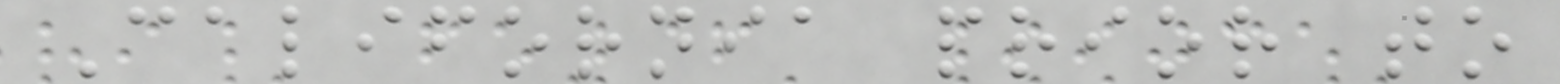California prior to
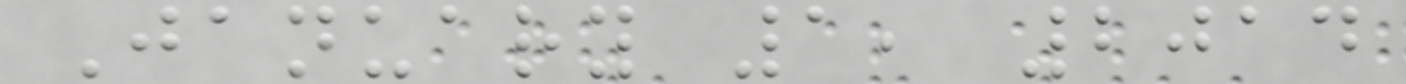January 1, 2014
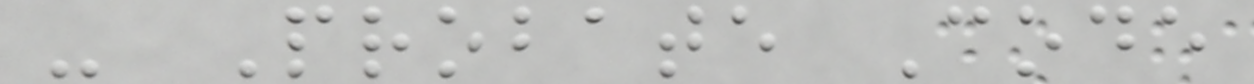- Probate Code
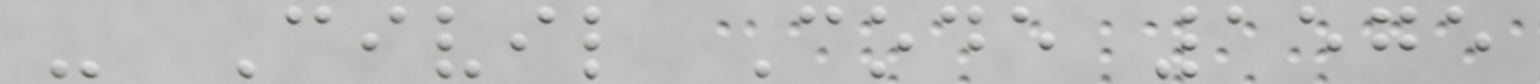- Civil Code 1575
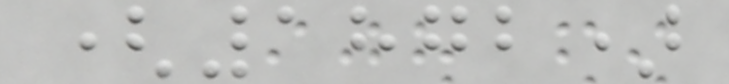(1872)
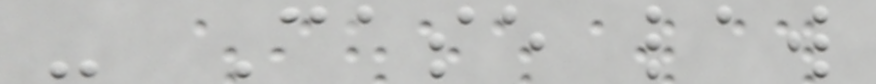- Case law
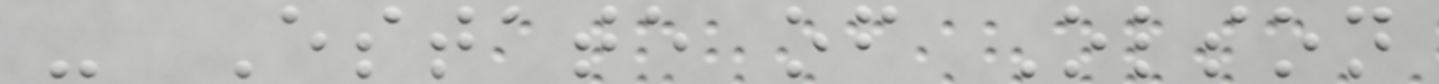- Estate of Olson
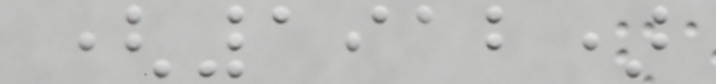(1912)
